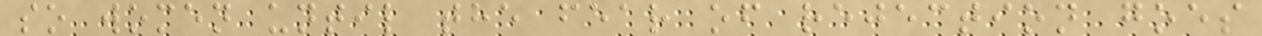so women until the fear of rejection goes
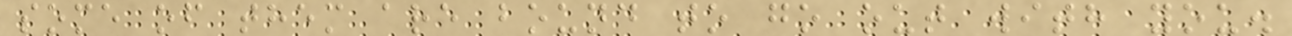some of them are bound to go out with you.
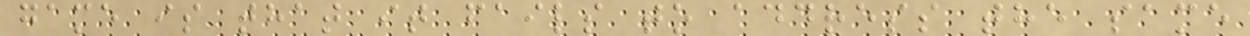game is that it fails to address the same
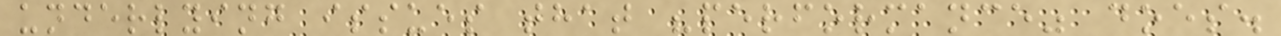underlying issues that "performance" does.
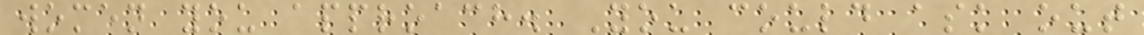women you approach. You could ask out
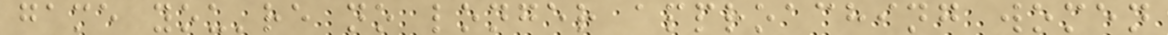game you're no longer approaching women
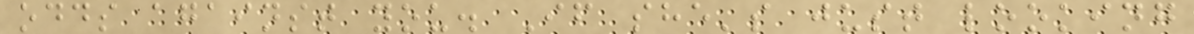odds against you. If she's just looking
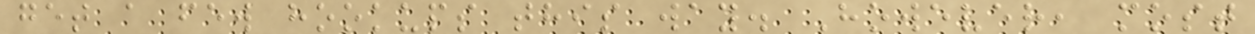get a few hookups this way. However, most
